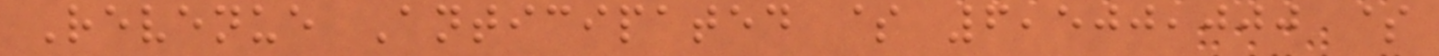Revenue Anticipated $ 6,500,000 $
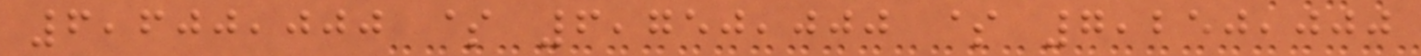6,600,000 $ 6,750,000 $ 7,250,000
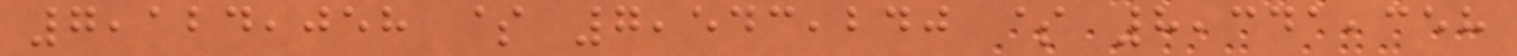7,124,058 $ 7,543,240 $ 8,341,358
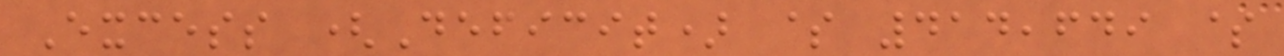Excess (Deficit) $ 414,649 $
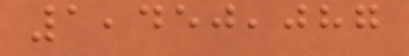1,450,087
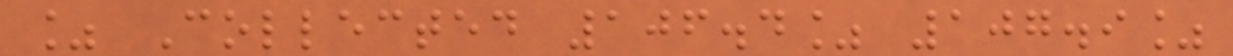% Collected 106.4% 107.9%
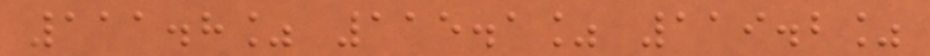111.8% 115.1% 119.2%
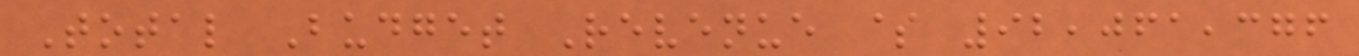Total Budget Revenue $ 92,061,376
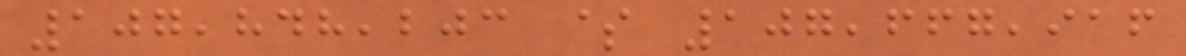107,848,203 $ 107,667,916
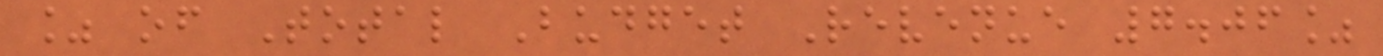% of Total Budget Revenue 7.06%
